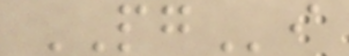PGi
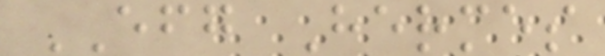EFG Hermes
